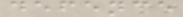defence
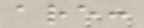are:
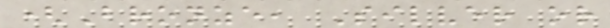(Bronze, Silver or
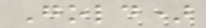Gold)
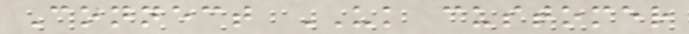Connect UK customer
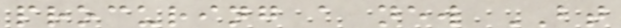procuring a new BT
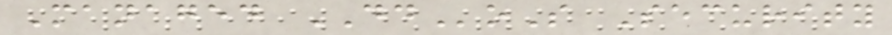Managed DDoS Security
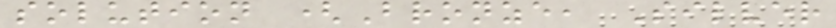solution (Bronze, Silver
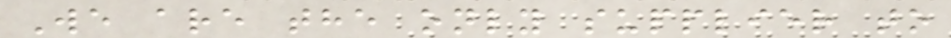We are the only supplier to
